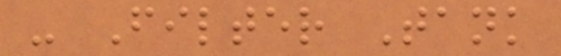- Filter Tank
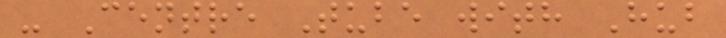- Centre Tube with Hub
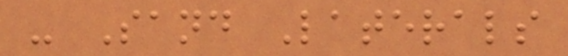- Sand Laterals
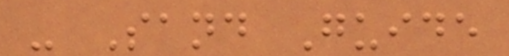- Sand Guide
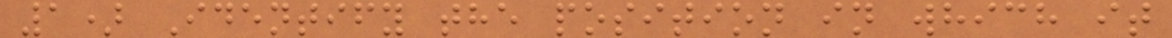1) Identify the position in which it
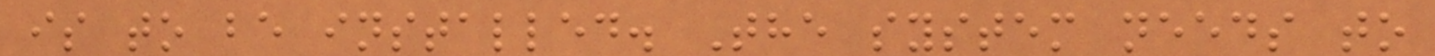is to be installed. The system needs to
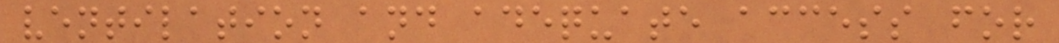ventilation and adequate access for
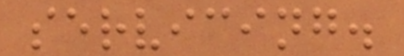servicing.
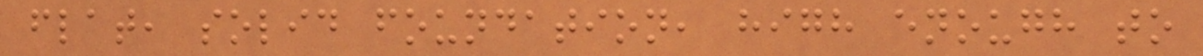flat, solid foundation, high enough to
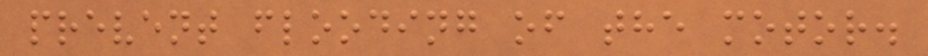prevent flooding of the motor.
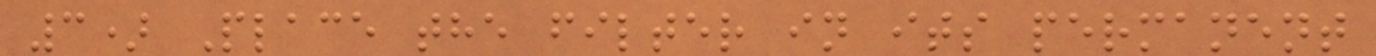3) Place the filter in its permanent
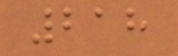218
